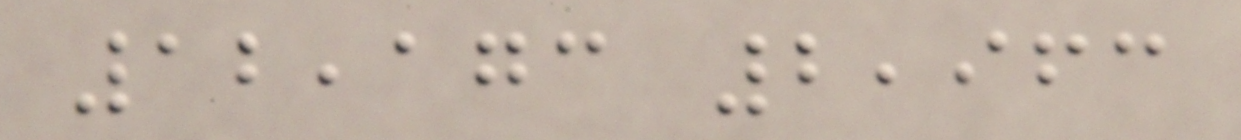12,173 2,963
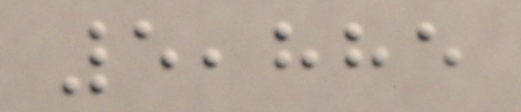5,885
